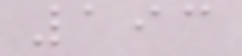193
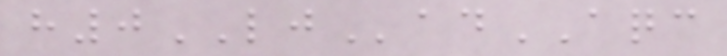h0LJadAQC
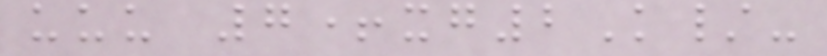uuu 7+xg2K/-
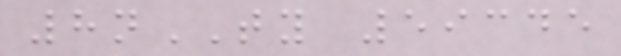8nTY 59345
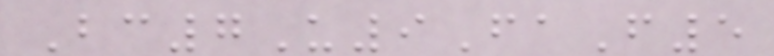Bc7U9FaF5
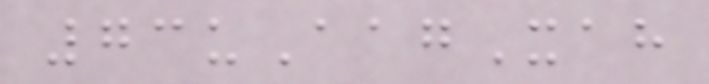73uAagXah
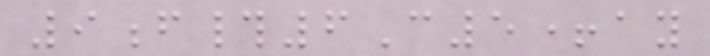9f#6C5+ay
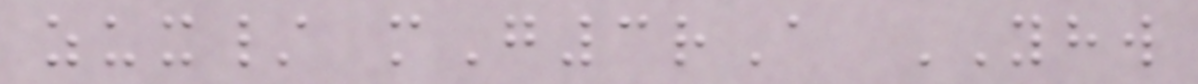zux/ mG3rA YHW
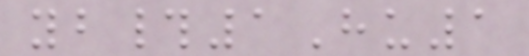yb#1Hu1
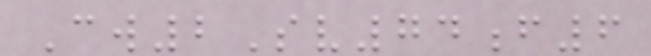Cw2Sv74f6
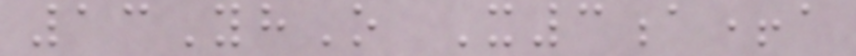13YhO X3a+a
